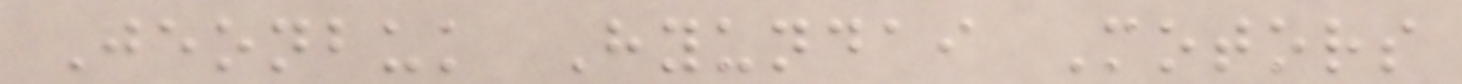Jeonbuk Hyundai Motors
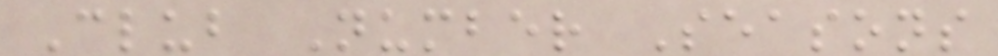Club Number Seasons
